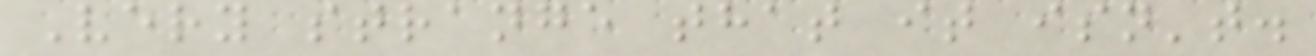Very strange that it isn't.
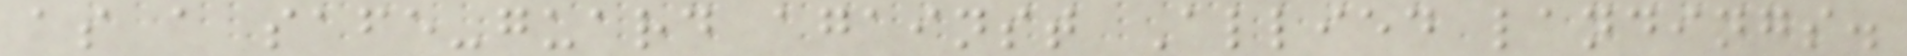as a safe-guard against Allied landings.
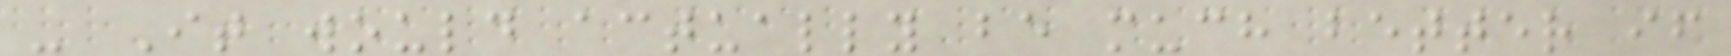- It would actually be much better if
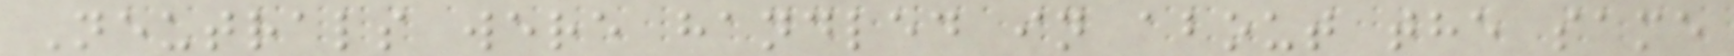Neutrals were handled in about the same
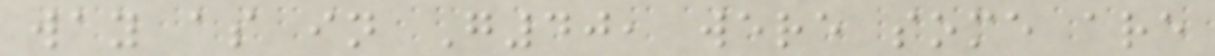way as in G40, were some are
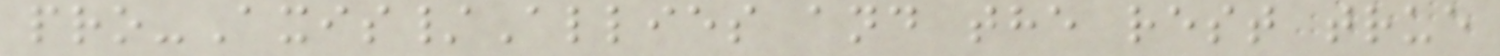pro-Axis/Allies and the rest true
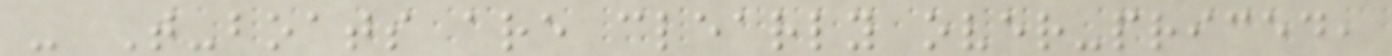- T-boats are clearly over-priced,
